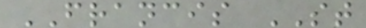FRANCIS ST
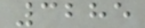3285
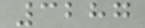3287
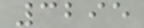3295
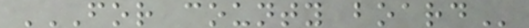FOR COUNTY BOARD
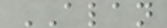ALAN
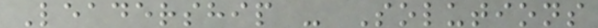Leadership - Solutions
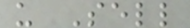u Sell
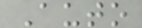Auto
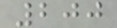200
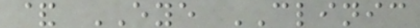& EYE CLINIC
